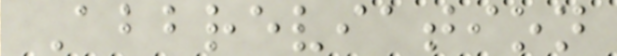Abbreviation
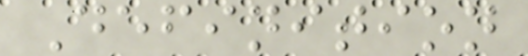Definition
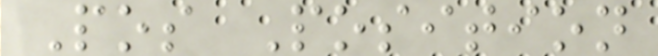Pos Position
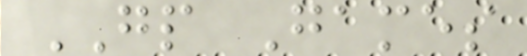GP Games
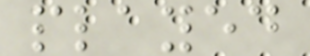played
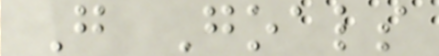G Goals
